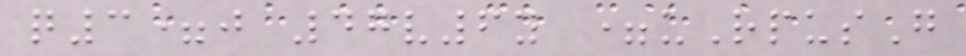q3=j 47v6y =uRpusG
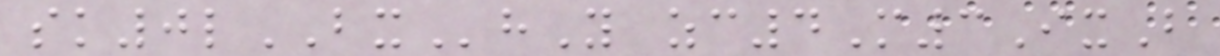sk0lBXhY zc4M3IxB
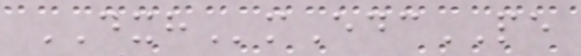DXHmEdcPE
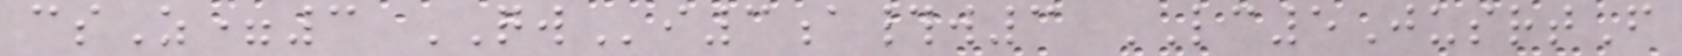csZ=3 QWi3a#w3 LC5JusrtF
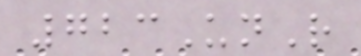723UnR
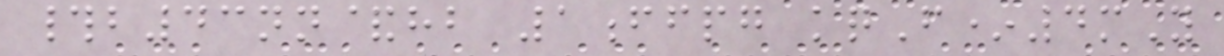#b43nn&hb 1ffpg kqF*4mY
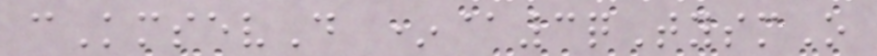cKmsevD *@3qTysmO
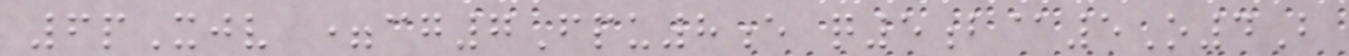6pXjv =cg7Fpu8e q5b@5O4B
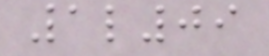1l09
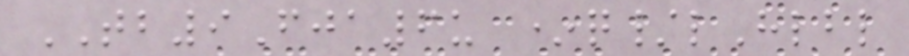TB9Fja6u *q/lHlbl
